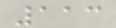113
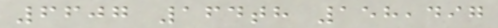6607 164th 158,497
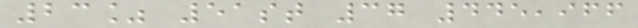23% 51st 37 445,966
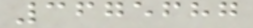3675687
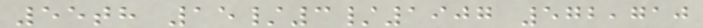55th 15/3/1907 572,710
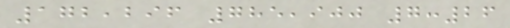172,296 785,900 7:26
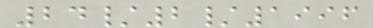24/2/1996
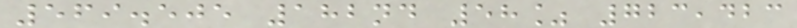569.505 182nd 58% 723,423
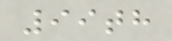99th
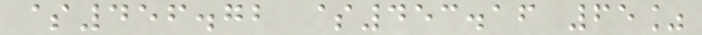$456.72 $453.16 65%
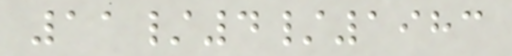11/4/1983
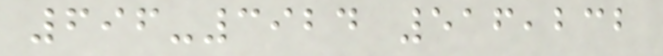696-3924 516,232
